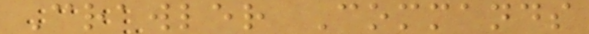Crawler Commands
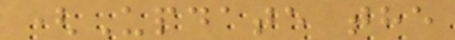(Update the
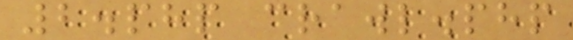2.php crawl.php
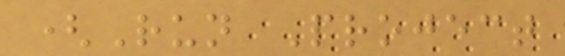(Run Project
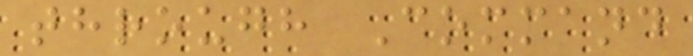through Command
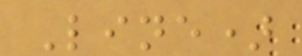Line)
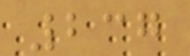237
